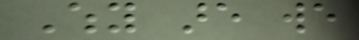Why are we
